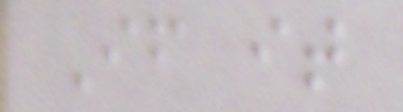If it
